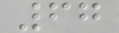67
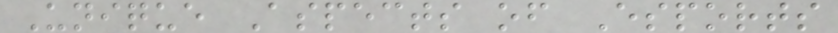Unique Aspects of Esports
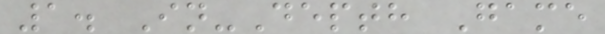1. In-Depth Game
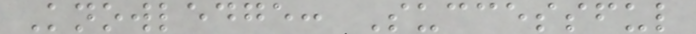Knowledge: Successful
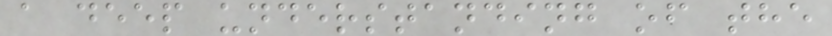a deep understanding of the
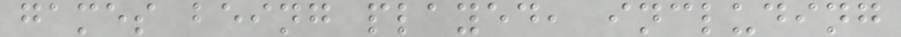games being played, including
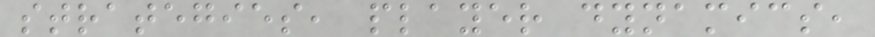strategies, player dynamics,
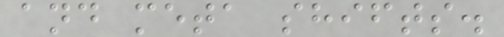and meta shifts.
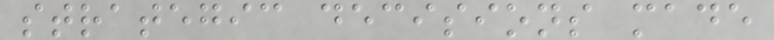strategic decisions made
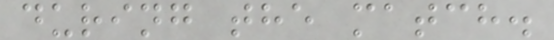during the match.
